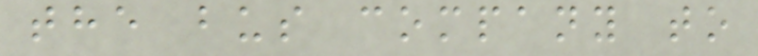the bus company to
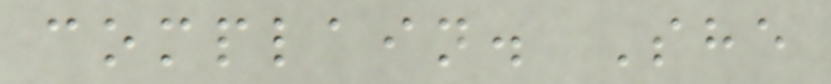complain. She
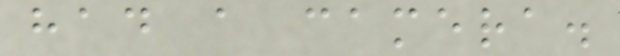had a camera.
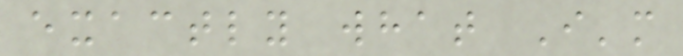exactly what I'm
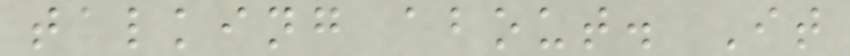talking about. It
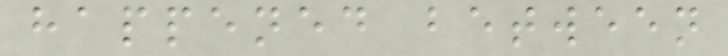happened between
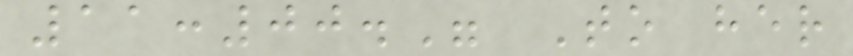11:00." To her
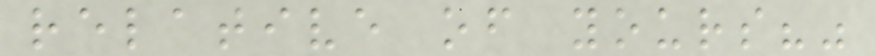relative of yours?"
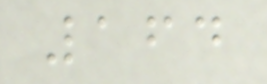164
